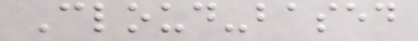Cloud-based
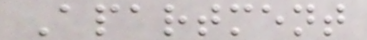Apartment
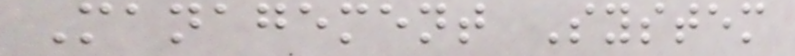Management System
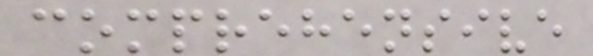comprehensive
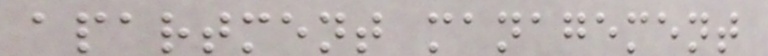apartment management
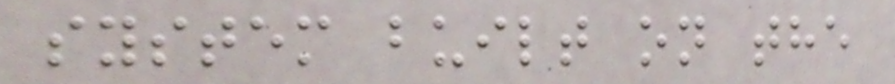system built on the
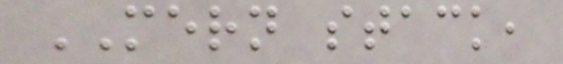MERN stack,
